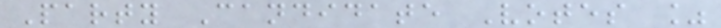Party Candidate Votes %
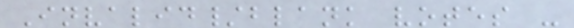Invalid/blank votes -
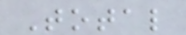Total
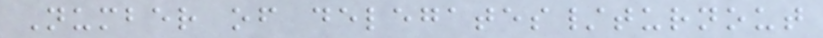Number of delegates/turnout
